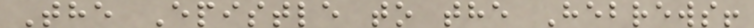The Epistle to the Hebrews!
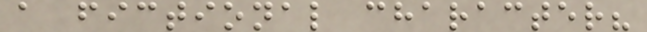a fictional character?
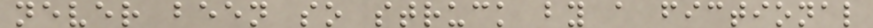never been so struck by a fictional
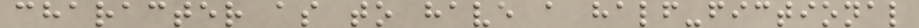character as to have a half-fictional
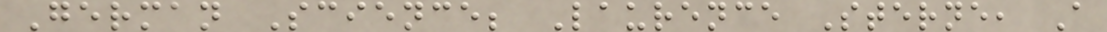German Science; Laurence Sterne, A
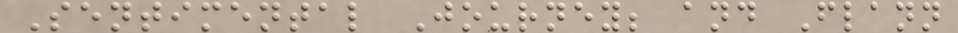Sentimental Journey; and Flann
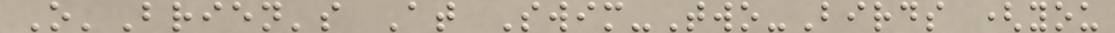O'Brien's At Swim-Two-Birds (you
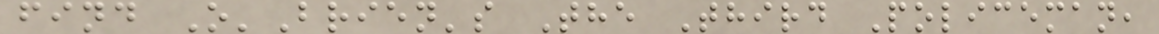find O'Brien's The Third Policeman,
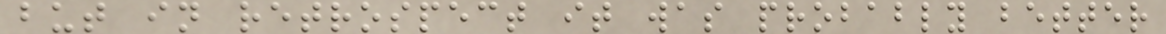but in retrospect it was probably better
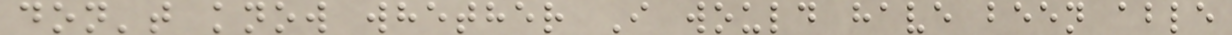don't know whether I would have been able
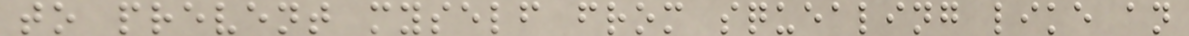to prevent myself from squealing like an
